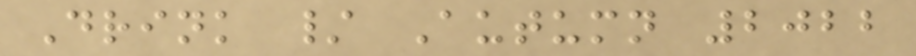Drink / Autumn 2022
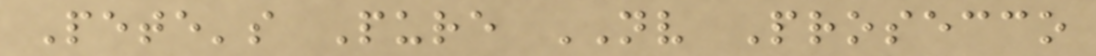Pete's Pure NV Prosecco
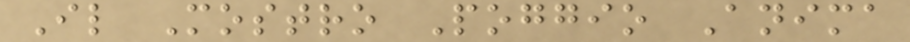Il Mostro Poggio Anima
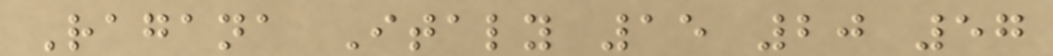Ragana Italy 15 20 57
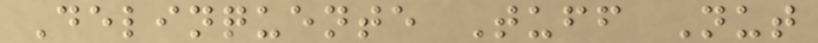Delinquente Tuff Nut
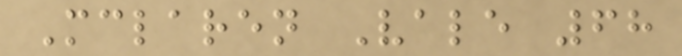Mclaren Vale 68
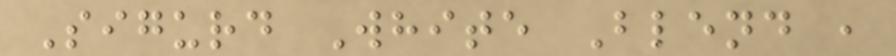Sigurd White Blend ,
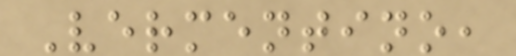Vermentino,
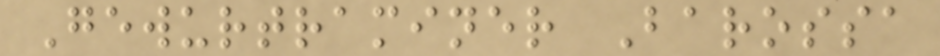Gewurtraminer Barossa
